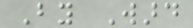By Ward
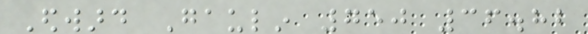Edward Gaulin 750 36.82
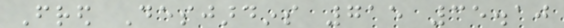Fred Desjardins 715 35.10
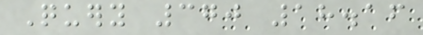Query 370 18.16
